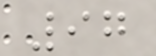97
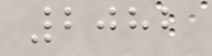2082
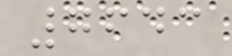7643
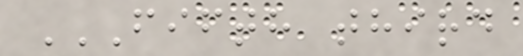FIFTH THIRD
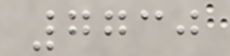7730
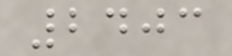2403
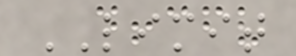LIMIT
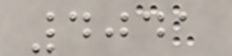4041
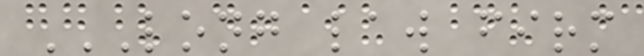LONG LAW FIRM
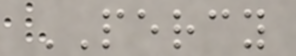PERCY
